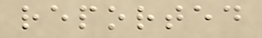reported
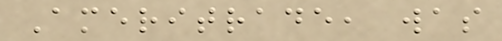Ameritrade, was
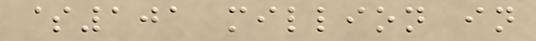$101 million in
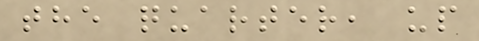the quarter, up
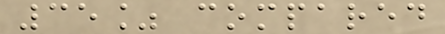35% compared
